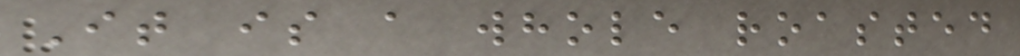It is a whole roasted
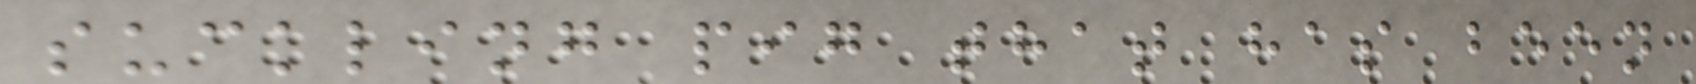suckling pig that has been
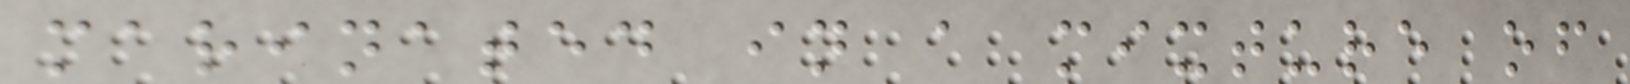marinated in a mixture of
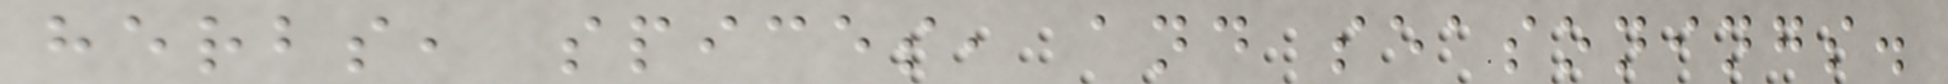herbs, spices, and seasonings.
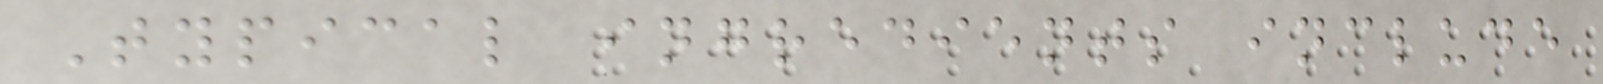Typical ingredients include
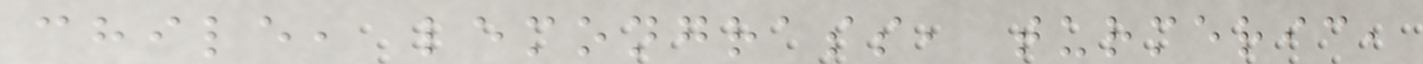chile, lemongrass, turmeric,
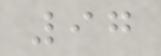97
